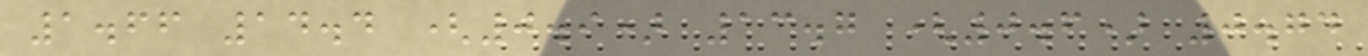1.66 14.4 (0.9) 13.7 (0.6) 0.74
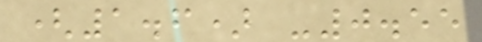(1.6) -0.55
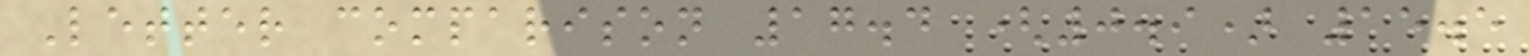Letter comparison 17.4 (0.9) 15.5
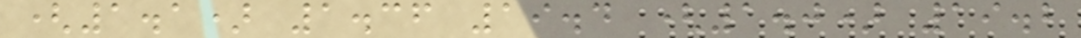(1.1) 1.36 19.4 (1.0) 19.2
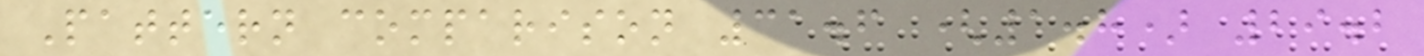Pattern comparison 31.6 (1.8) 29.2
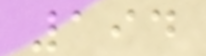194
